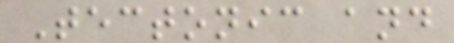Tectonic and
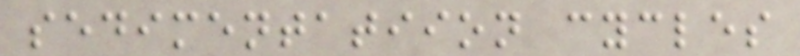sedimentatiion cycles
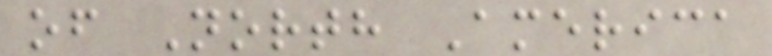of North America
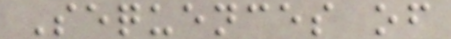Sequences of
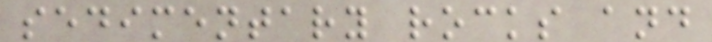sedimentary rocks and
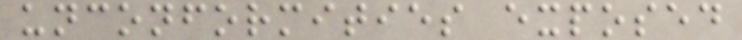unconformities exposed
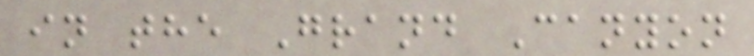in the Grand Canyon
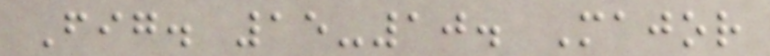Fig. 15-10. Major
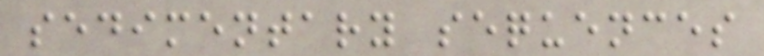sedimentary sequences
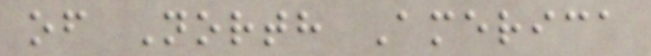of North America
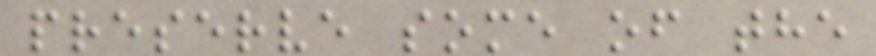preserve some of the
